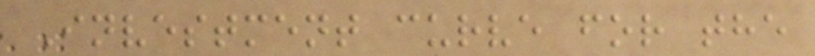Investment curve for the
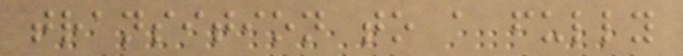transition to a fully
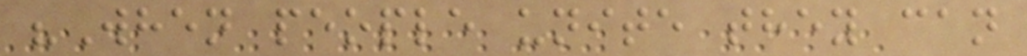"When people unite they can
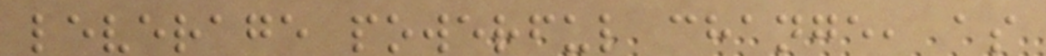leverage powerful change, as
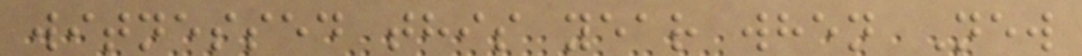witnessed this year when New
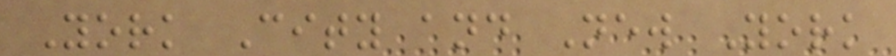York City and New York
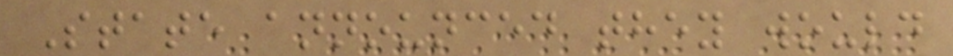State announced they would
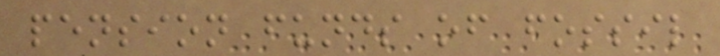pension funds of fossil
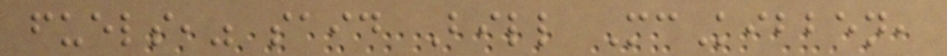fuels," said Bill McKibben,
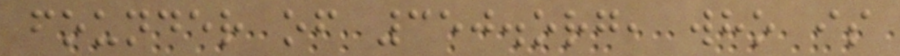founder of 350.org, who is
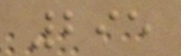295
